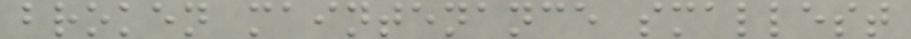broken maintenance smallest
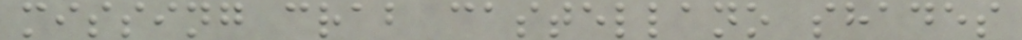missing crab castellano shades
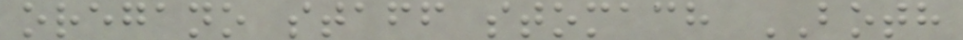oregano staff stomach BOTH
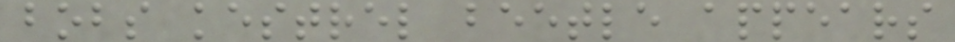bobs kestrel beetle appears
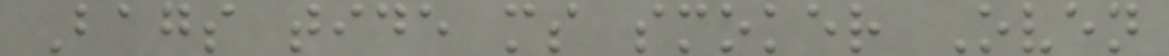Bags tide ms smoker Oven
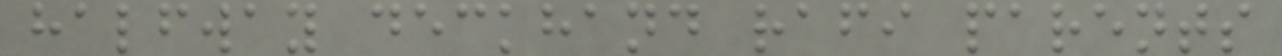halfway deckhand rafi parents
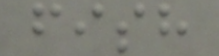fish
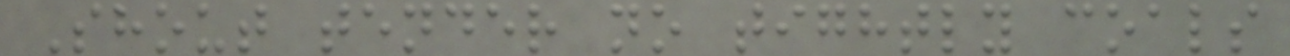Shout tender no tightly coals
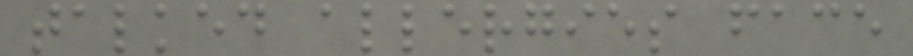talked allergies face
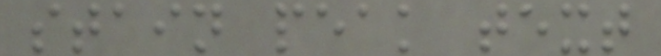stain peak text
